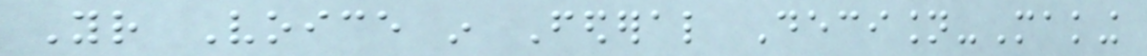Your Voice in Federal Decision-Making
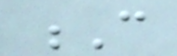C
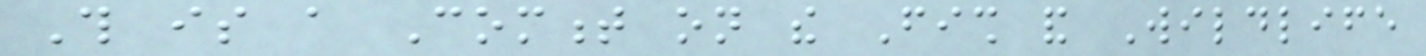This is a Comment on the Fish and Wildlife
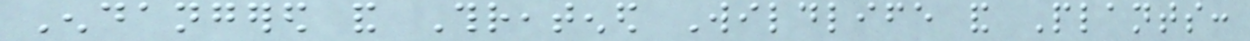Endangered and Threatened Wildlife and Plants:
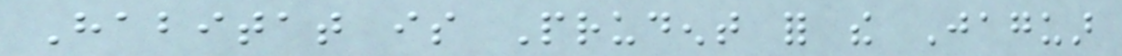Habitat is Prudent for the Jaguar
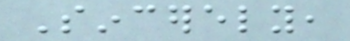Sincerely,
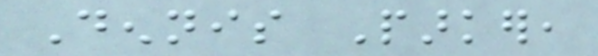Dennis Parker,
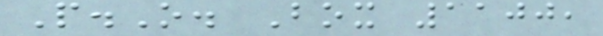P.O. Box 1100,
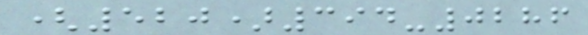(520)394-0286
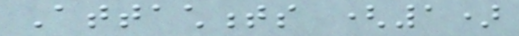Attachments (1)
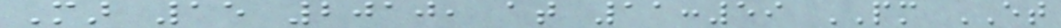Mar 15 2010, at 11:59 PM ET
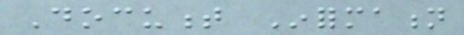Document Information
